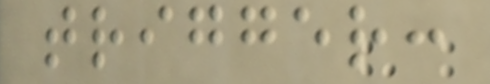trigger:
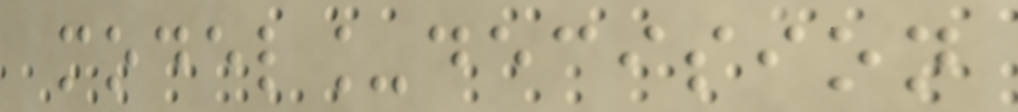model_decision
